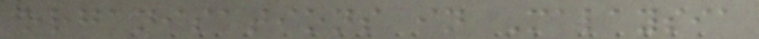organisations in Malaysia
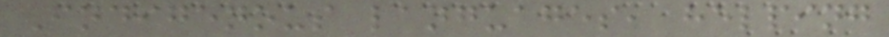Indigenous languages, helping
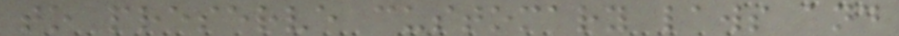to preserve customary laws and
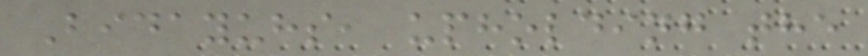Bidayuhs, upholding the
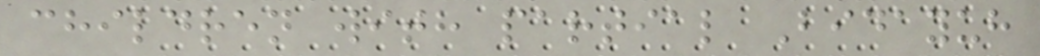children with partial Bidayuh
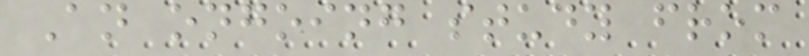An ongoing study from
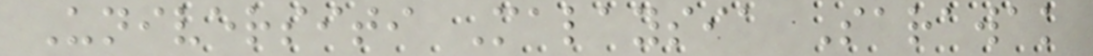Universiti Malaysia Sarawak
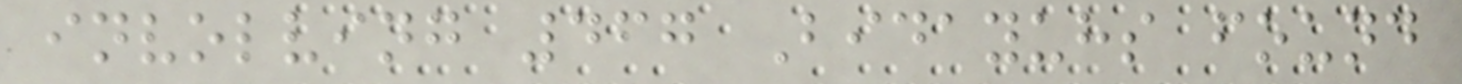involving 467 Bidayuhs found
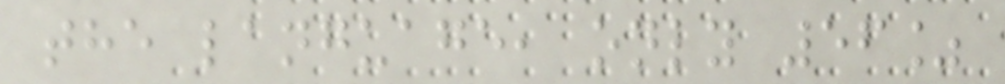the language, only 56%
